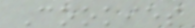Cookies
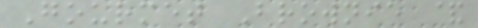Gourmet Brownie &
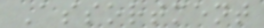Assortment
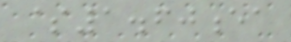$1.60ea
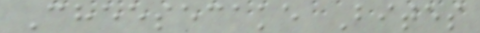Cheesecake Bites
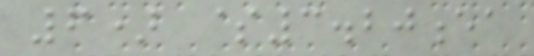6) $3.20ea
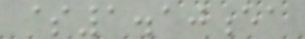$1.10ea
